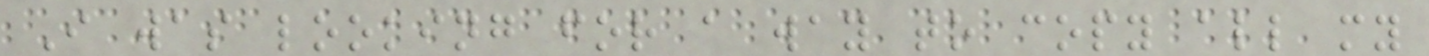I was looking for a way to copy all my
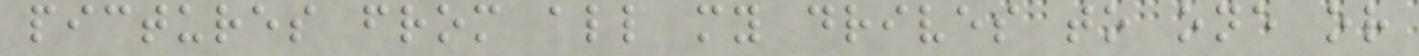pictures from all my drives to one or
